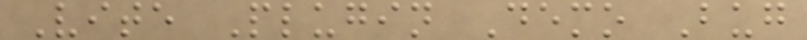Vite Plugin Demo Bug
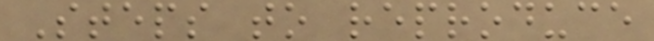Steps to reproduce
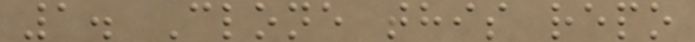1. Clone this repo
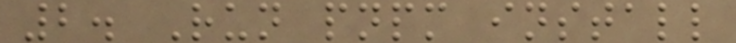2. Run pnpm install
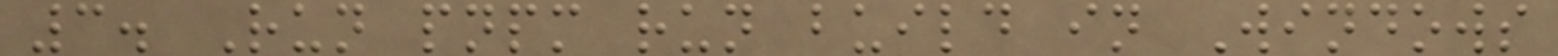3. Run pnpm run build in Windows
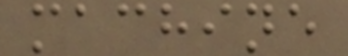machine
